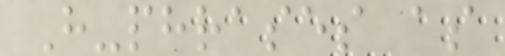H-phrases as
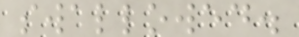swallowed.
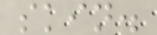skin.
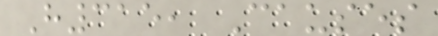H315, Causes
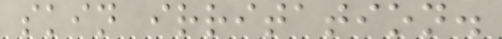skin irritation.
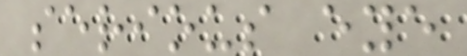serious eye
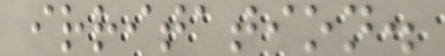irritation.
